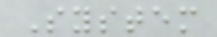System
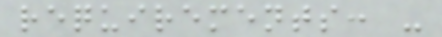requirements: -
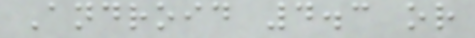Android 4.3 or
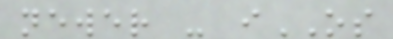newer - iOS
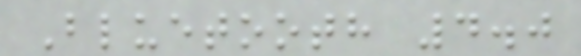Bluetooth 4.0
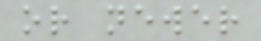or newer
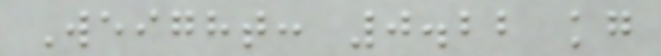Weight: 0.22 kg
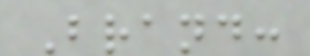Brand:
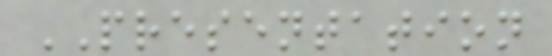PRESENTATION
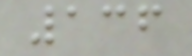136
